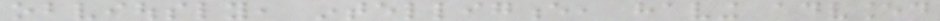obviously, intelligence, having advanced
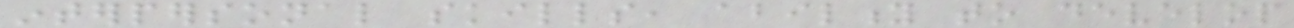interpersonal skills, ability to develop
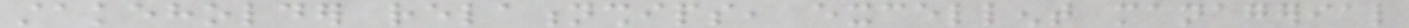stakeholder relationships, excellent managerial
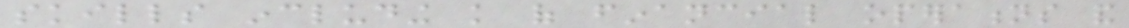skills including knowledge of financial operations and
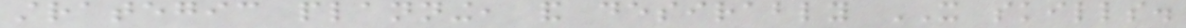strategic planning, and desirably IT skills.
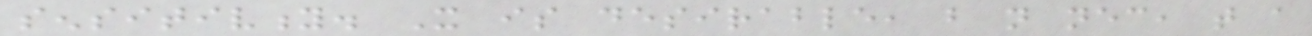sensitivity. It is desirable, but not necessary, that a
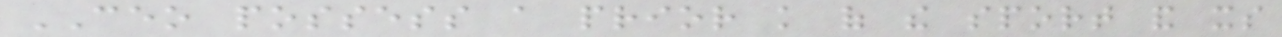CEO possess a prior knowledge of the sport and its
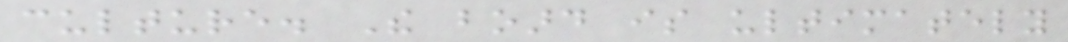culture. The board is ultimately
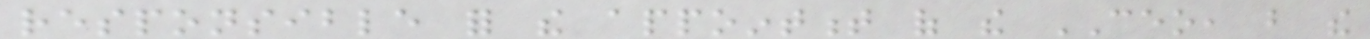responsible for the appointment of the CEO, but the
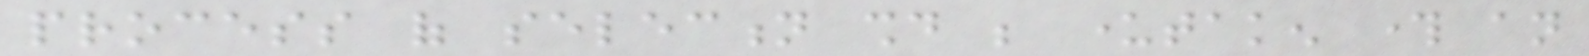process of selection should be undertaken through an
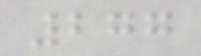277
